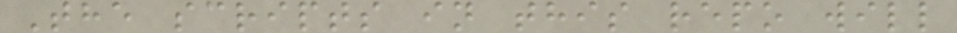The scripts in this repo will
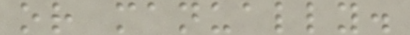or manually.
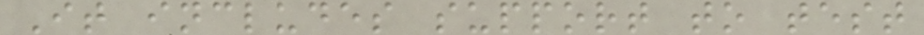It includes support to test
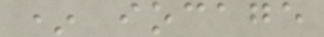* iocage
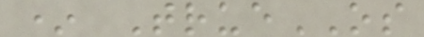* TrueOS
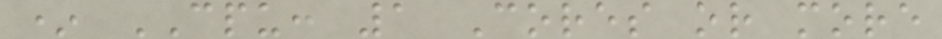* CPU: 1 Cores or more
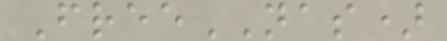FreeNAS)
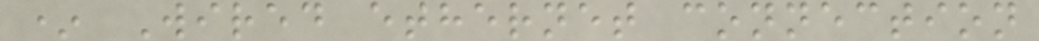* Wired ethernet connection
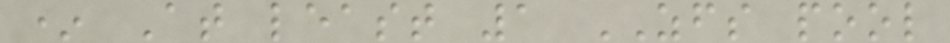* At least 1 ZFS pool
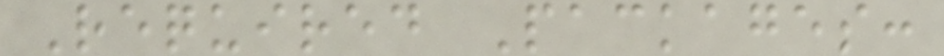Required Packages:
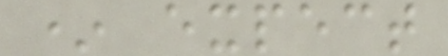* expect
